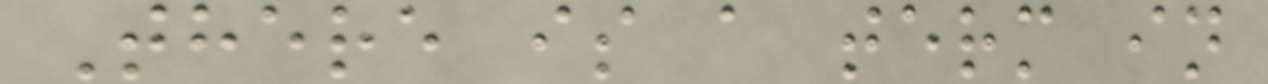There is a term in
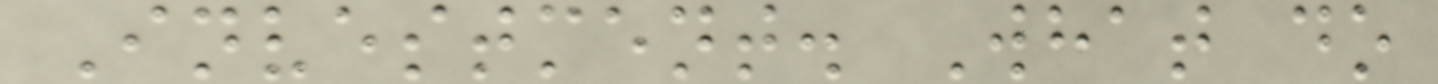Investment. What do
